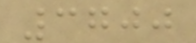3700
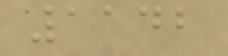1142
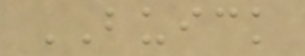BUICK
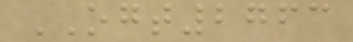OGT2763
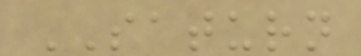SATURN
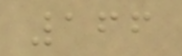166
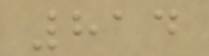814
